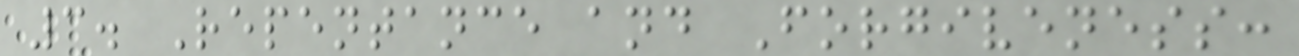3. Repentance and Forgiveness:
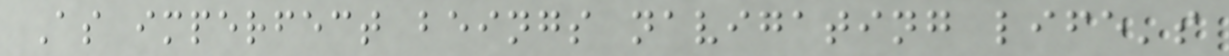As imperfect beings navigating life's
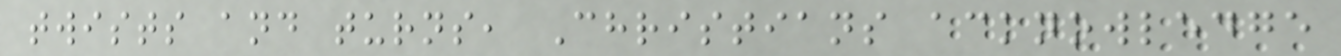twists and turns, Christians acknowledge
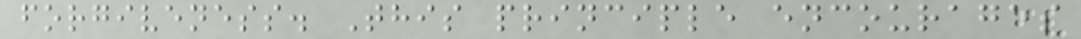forgiveness. This principle encourages
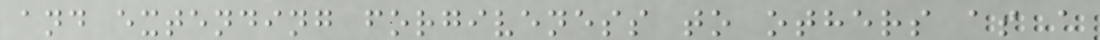and extending forgiveness to others as a
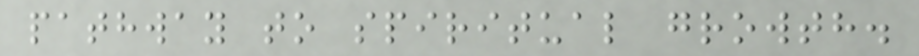pathway to spiritual growth.
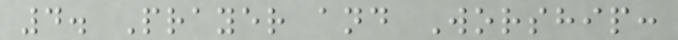4. Prayer and Worship:
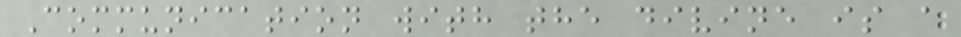Communication with the divine is a
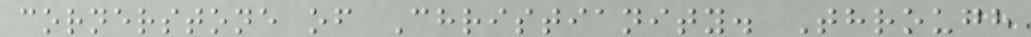cornerstone of Christianity. Through
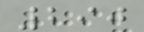290
